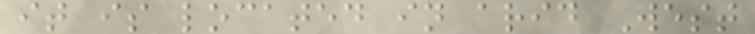it is located in arid West
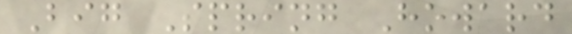Big Spring Howard
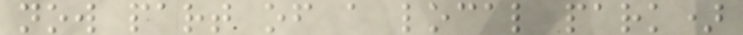now part of a local park)
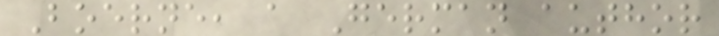Boerne, a German author
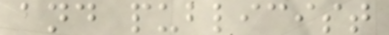and publicist
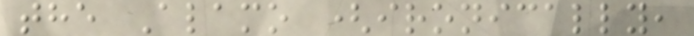the Alamo (ironically,
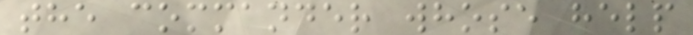the commander whose help
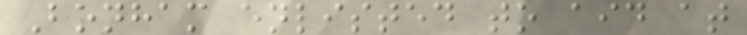Bonham enlisted to aid at
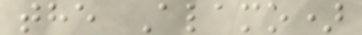the Alamo)
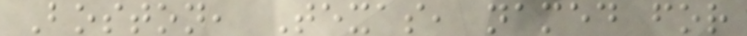Boston, Texas, named for
